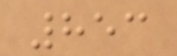853
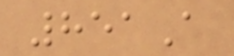851A
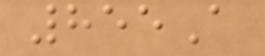855A
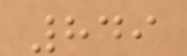849
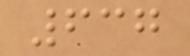637
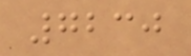7230
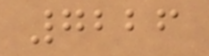7226
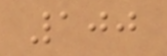100
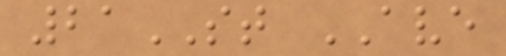21ST AVE
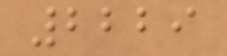2229
